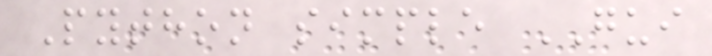Python simple GUI
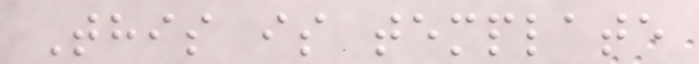This is template
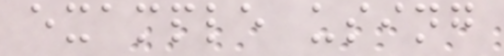example using
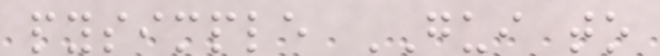pysimple GUI to
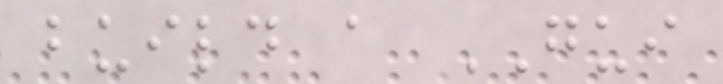build a GUI
